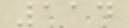114
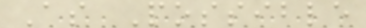As Possible
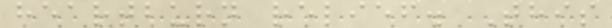heartburn relief. This
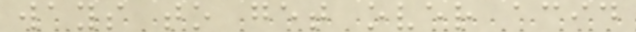ways to get over acid
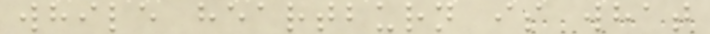while heartburn is what
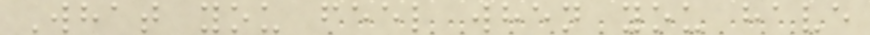What you feel when you have
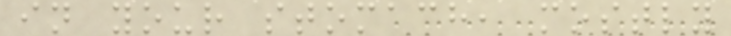in your stomach, mostly
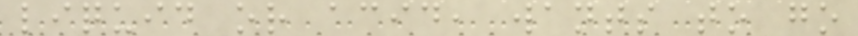liquid or acid, wants to go
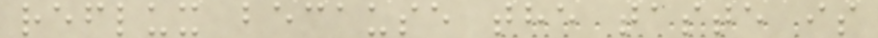reflux because the taste is
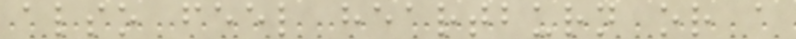also feel heartburn or a
